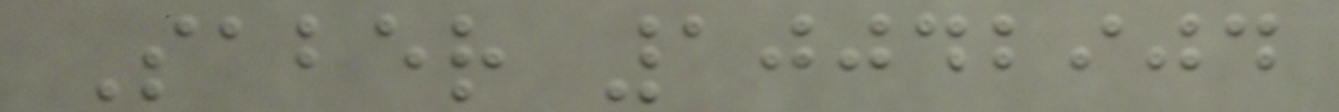Saber 10042904
